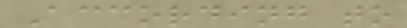According to
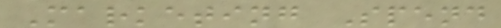Marketing Spend
